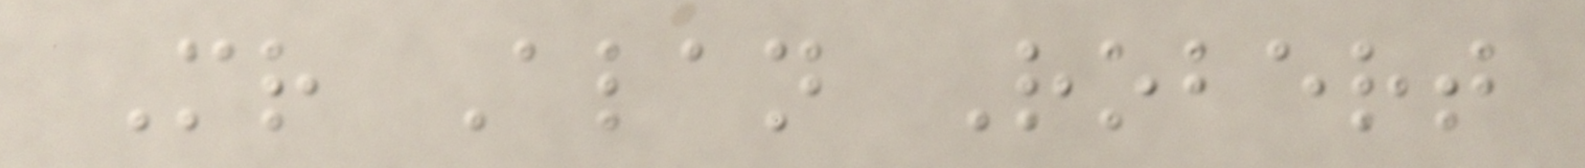Mr Alan Robert
